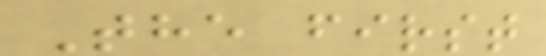The first
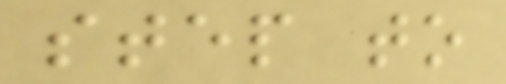step to
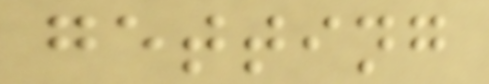getting
